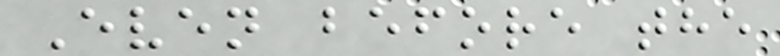Even before the
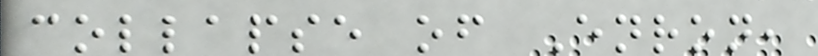collapse of Enron,
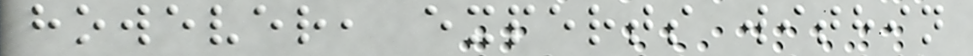however, experts within
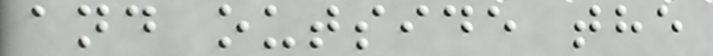and outside the
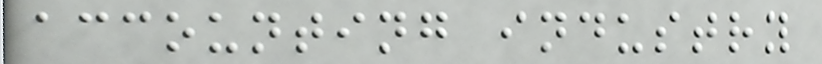accounting industry
